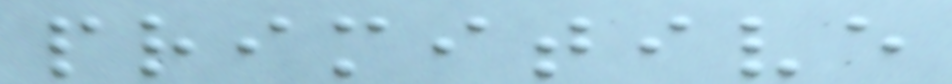primitive
